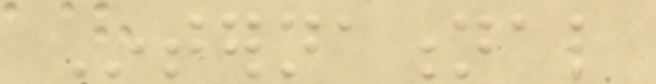International
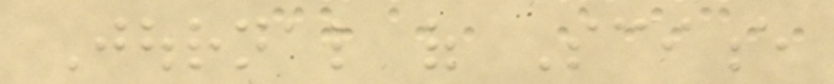Journal of Science
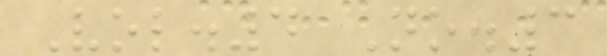Vol.4 No.3
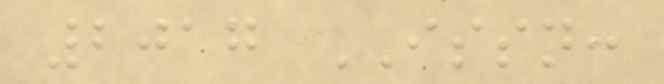2017 ISSN:
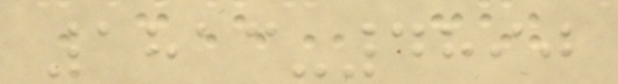1813-4890
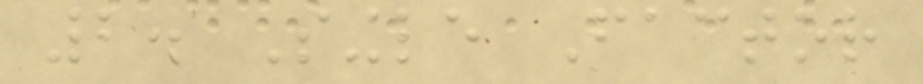2. Single Factor
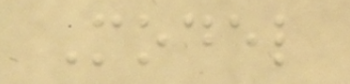Model
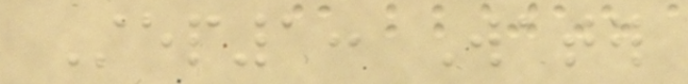Step1: Water
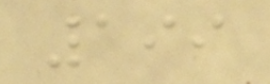199
